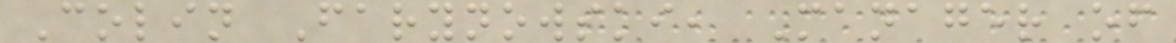Colin Farynowski, Manager of
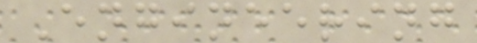Engineering
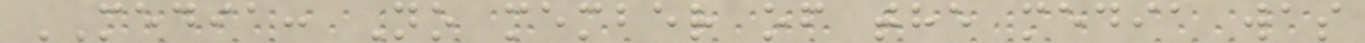MEDIA: No member of the media was
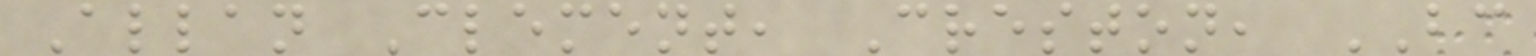Allan Clement, Creston, BC
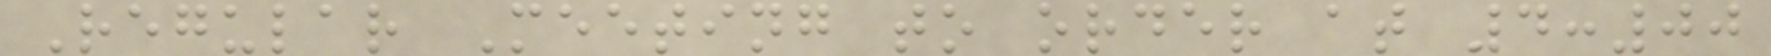Regular Meeting to order at 4:00
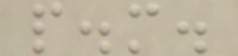p.m.
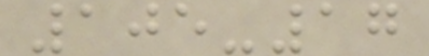105-17
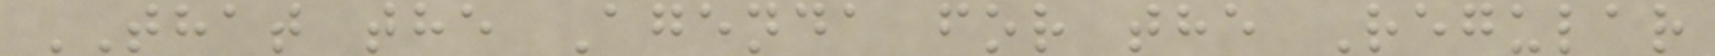THAT the Agenda for the Regular
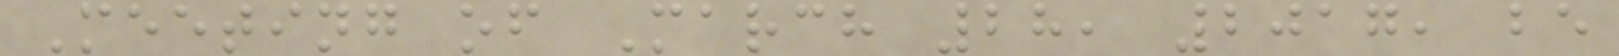Meeting of March 28, 2017, be
